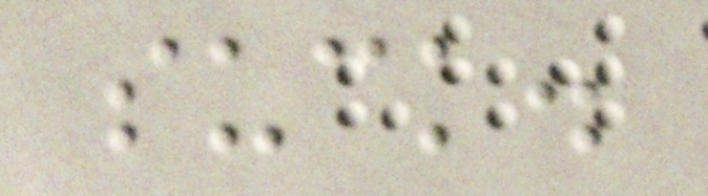suck.
